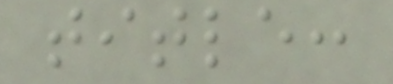title:
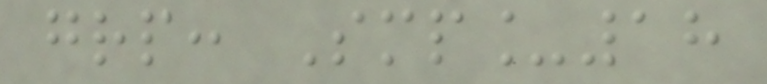grp: Smp_18
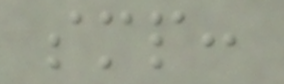smp:
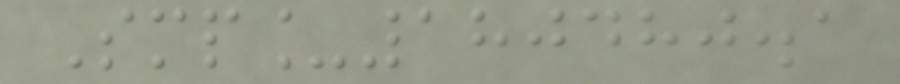Smp_180480.1
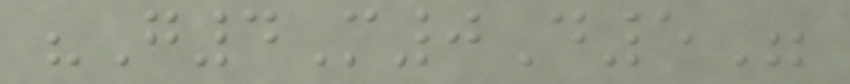"G4M0D5"
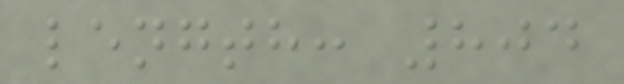length: 804
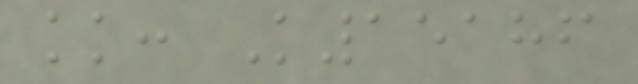kk: K15186
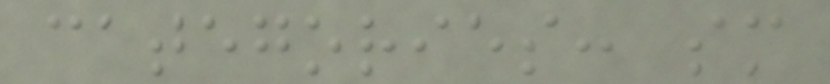categories: sm
